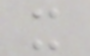it
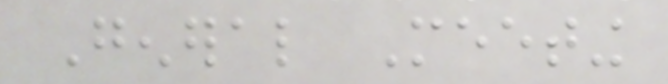General Meeting
